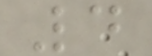4
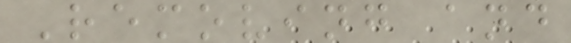Removing and
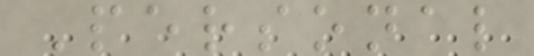Personal
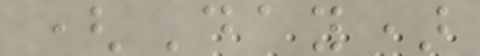(Day)
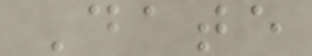Date
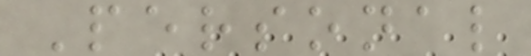Personal
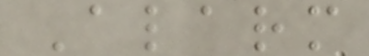Alarm
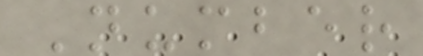Number
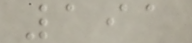191
